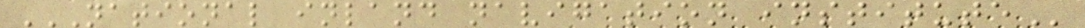NATIONAL INLAND NAVIGATION INSTITUTE
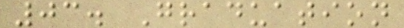03. Graduation
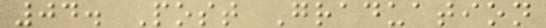04. Post Graduation
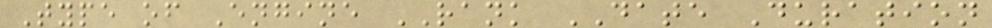Type of Engine RANK DATE Duration
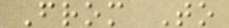From To
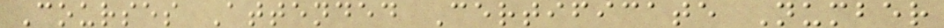Courses Attended Certificate Number
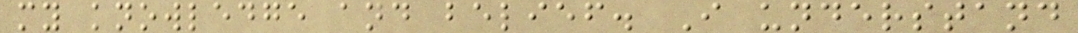my knowledge and belief. I understand
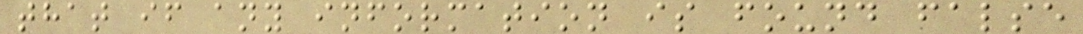that if any information is found false
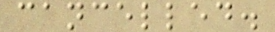cancelled.
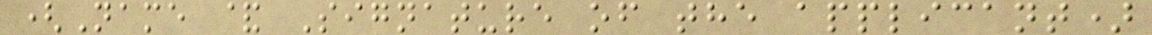(Name & Signature of the applicant)
